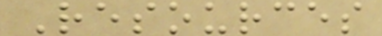Resources
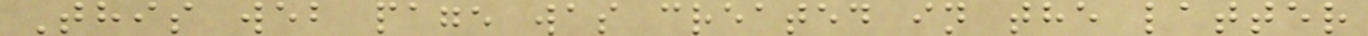This web page was created in the latter
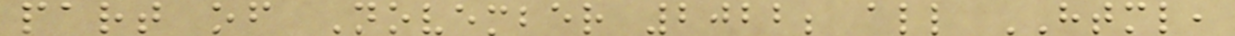part of November 2022; all HTML,
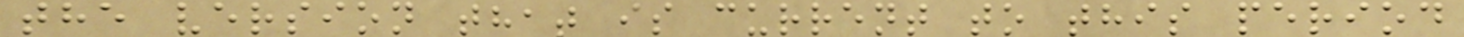the version that is current to this period
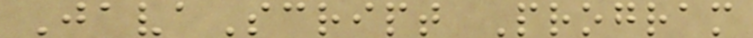JavaScript Program
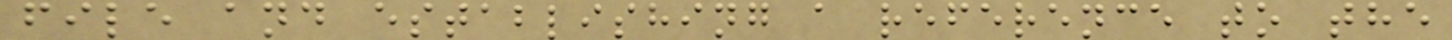file and establishing a reference to the
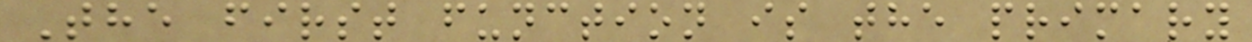The first function is the primary
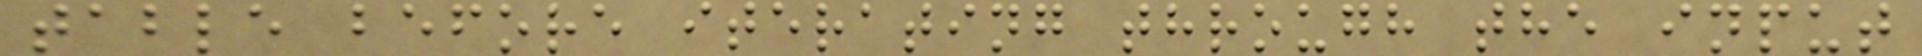table before iterating through the input
